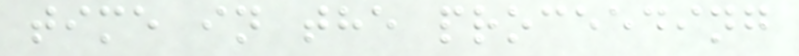time in the proceeding
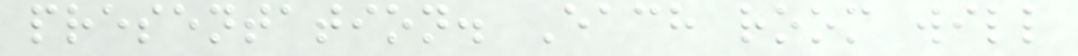presentation. Each room will
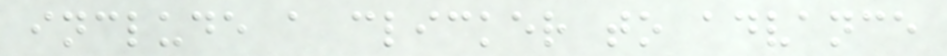include a clicker to advance
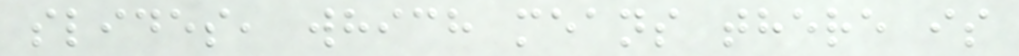slides, which means there is
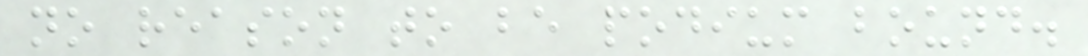no reason to be podium bound.
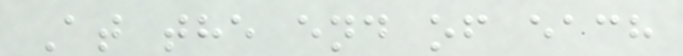At the end of each
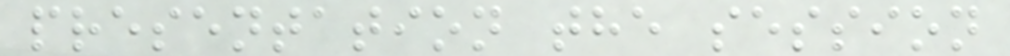presentation the session
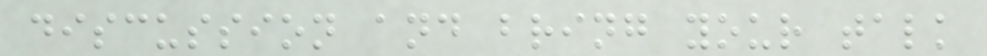discussion and bring your talk
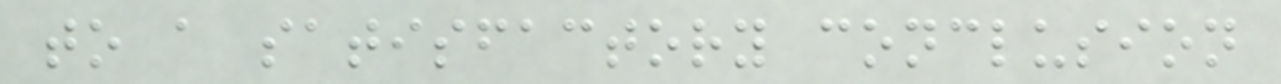to a satisfactory conclusion
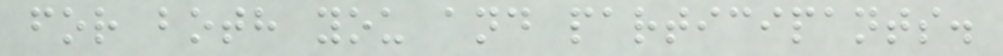for both you and participants.
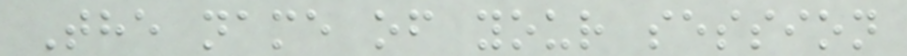The name of your session
